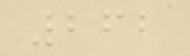262
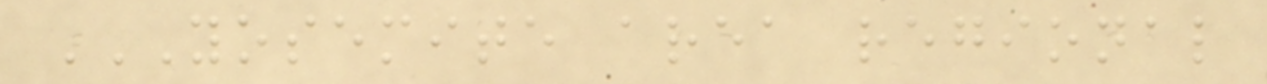YOSEMITE AREA REGIONAL
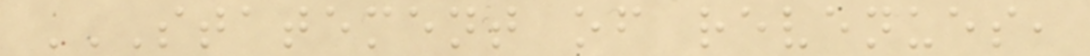STATEMENT OF REVENUES,
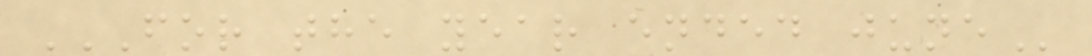FOR THE YEAR ENDED JUNE
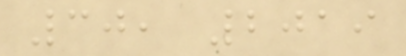30, 2019
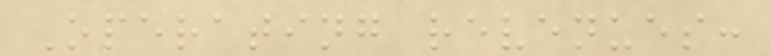Operating revenues:
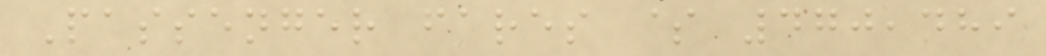Passenger fares $ 470,489
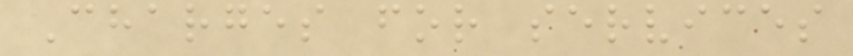Charges for services
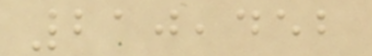210,452
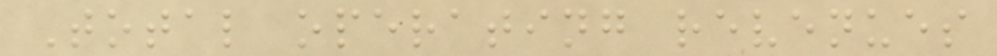Total operating revenues
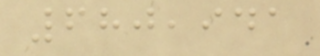680,941
